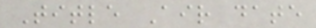Title Air date
